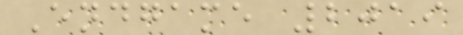Endgame 2019
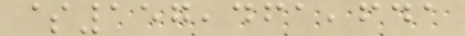$157,461,641
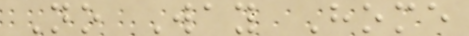No Way Home
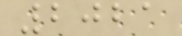2021
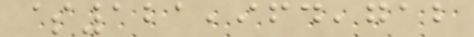$121,964,712
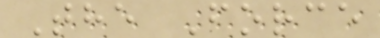The Force
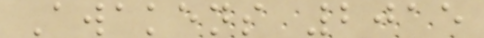Awakens 2015
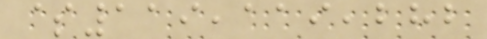$119,119,282
